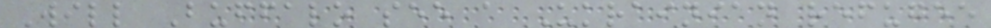Will Buffalo see a Ukrainian refugee
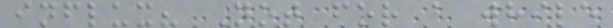influx? Not for a while
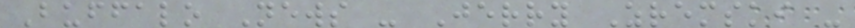Buffalo News - Jerry Zremski -
